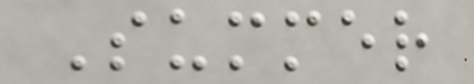Summer
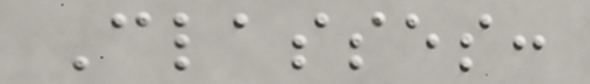Classes:
